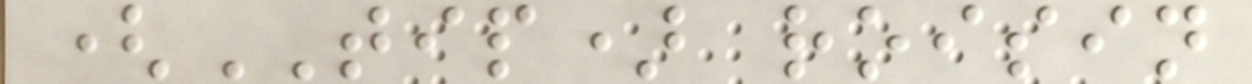(TIP) roisin
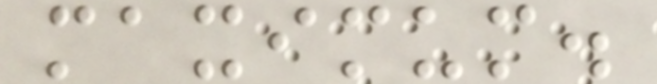maximum.
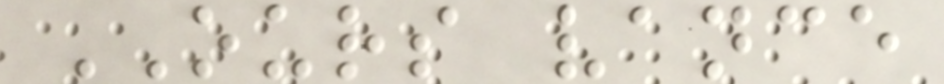OURS vance
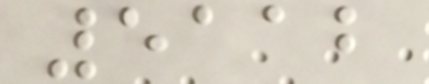5112
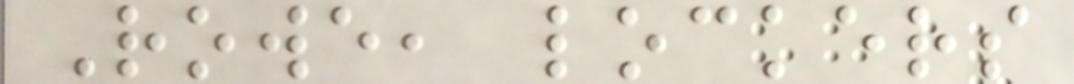Rowe, lockers
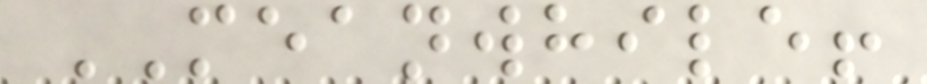MEANWHILE!
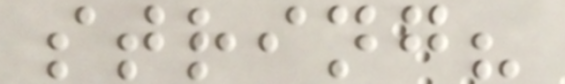string?
